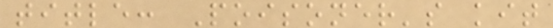title: Poisoner's kit
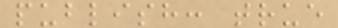publish: true
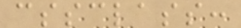cssclass:
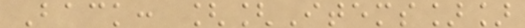Back: [[Items]]
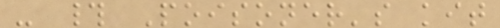- # Poisoner's kit
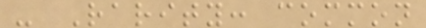- Rarity: common
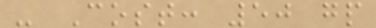- Cost: 50 gp
